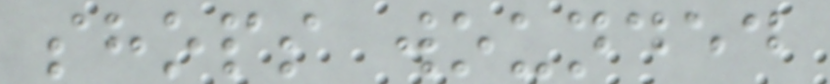shops wounded
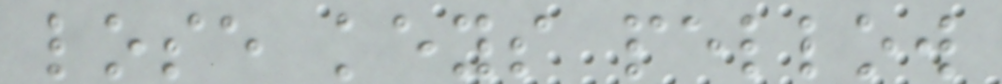lose keys pellow
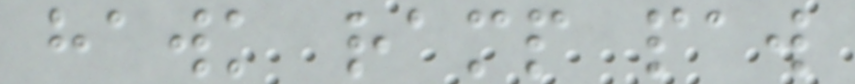hawk ramp paw
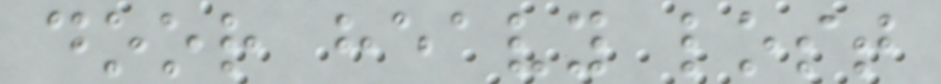door heavy lost
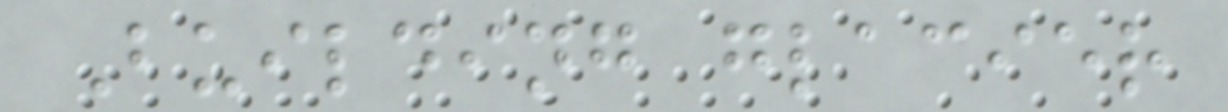Building glacier
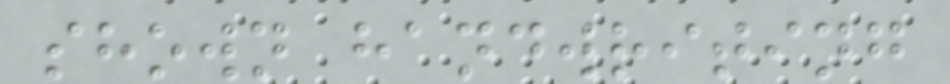shown handwriting
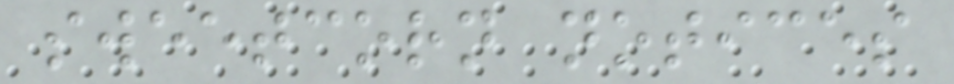sweetcorn notices
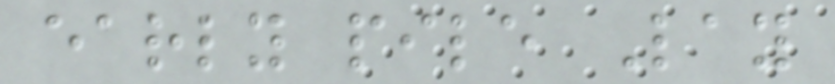early pile Lay
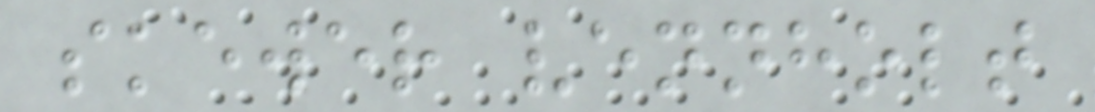skewer vennholt
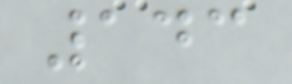143
